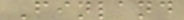Finland
